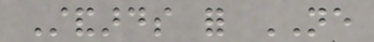Standards for NE
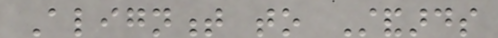Alignment to Standards
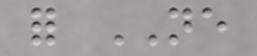for NE
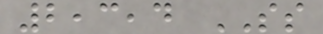2,3,4 SS
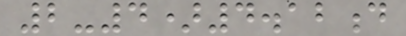2-4)4.12d
